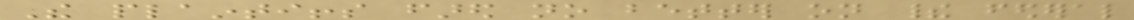The plaintiffs fared no better on their federal
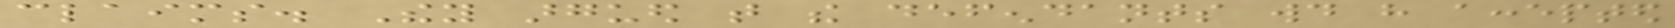claims. They argued that the defendants would have accepted
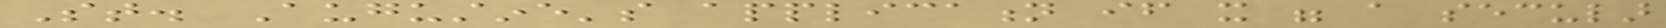St. Augustine's application if it were a secular
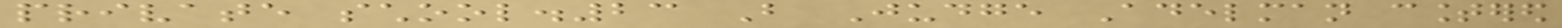private school.23 But Judge Adelman countered
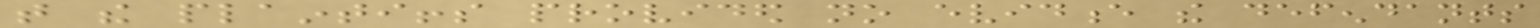that the plaintiffs provided no evidence the defendants
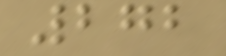272
